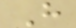H
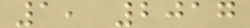1, 2017
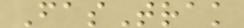FasTrak
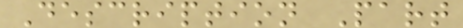Description Part
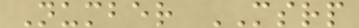Number MSRP
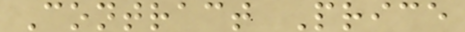Contract Price
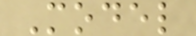Model
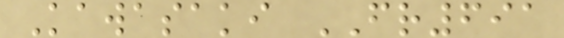Kawasaki FR691
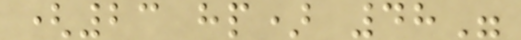(23 hp) 48"
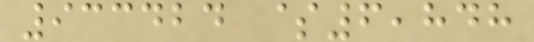933424 $6,848
